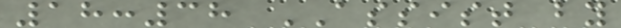18:38 ASSIST by
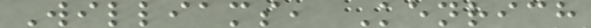Williams, Kenrich
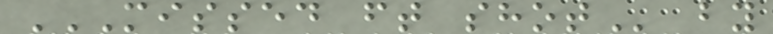MISSED FT SHOT by
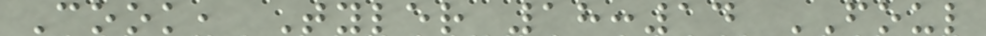Cook, Tyler 18:14 FOUL
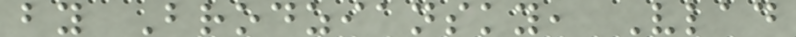by Brodziansky, Vlad
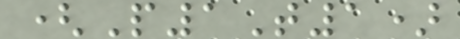(P1T1)
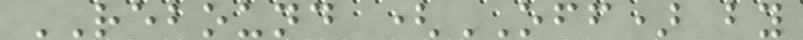REBOUND (OFF) by
